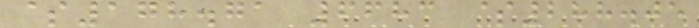$178.71 6683 $288.05
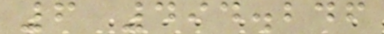6 494.246
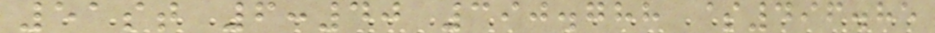51st 6:40 390.788 $496.85
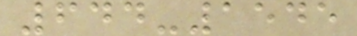644-1545
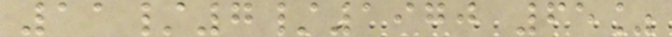11/7/1970 65%
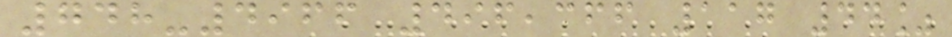748-4966 496,366 117 44%
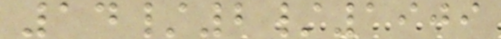14/2/1909
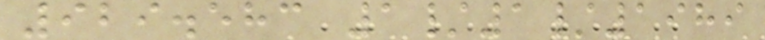929.583 1/1/1989
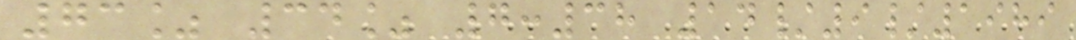73% 34% 7:38 14/9/1989
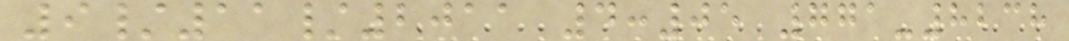9/11/2011 4:05 771-8238
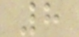8
